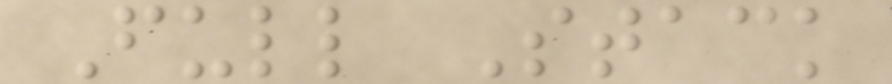Full Stack
